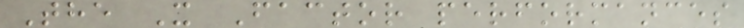The X Factor performances
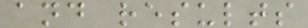and results
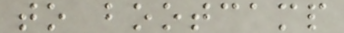to bootcamp
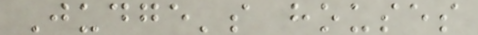Judge's houses
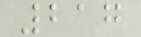217
